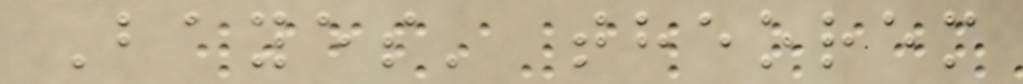Bayes' theorem
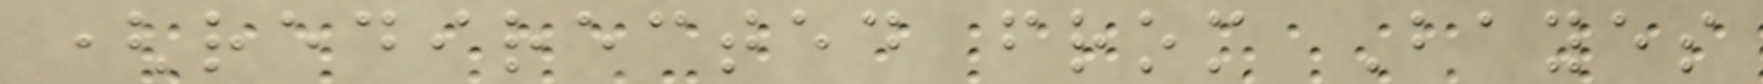(redirected from Bayes
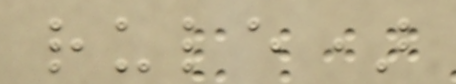rule)
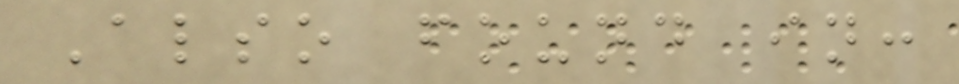Also found in:
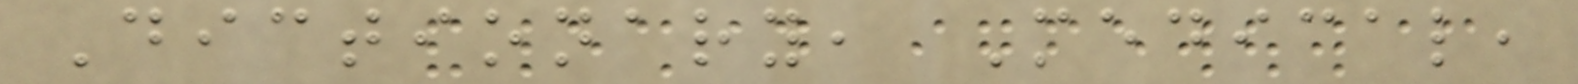Dictionary, Medical,
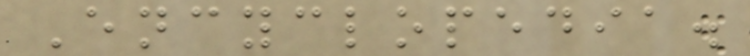Encyclopedia.
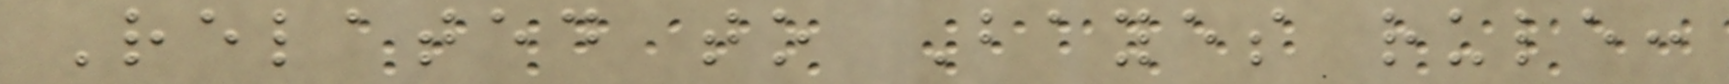Related to Bayes rule:
